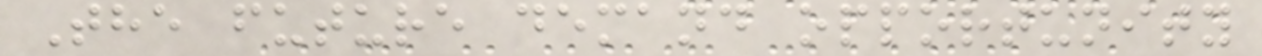The future demand opportunity
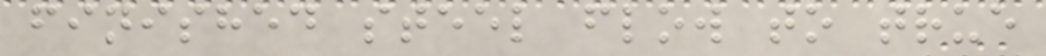finished steel flow to true
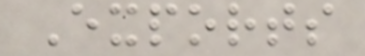Exports
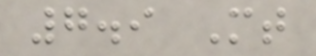7.9 Mt
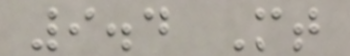9.4 Mt
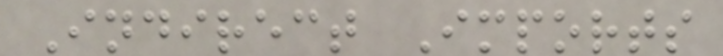Indirect Imports
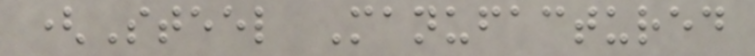(Steel Manufactured
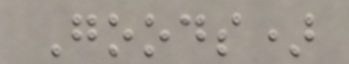Goods)
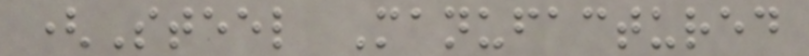(Steel Manufactured
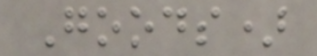Goods)
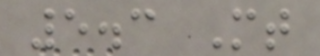5.3 Mt
